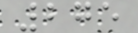275
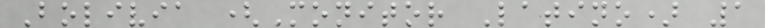Bolivia (Monitor Latino) 1
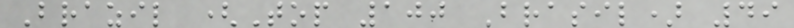Brazil (Top 100 Brasil) 49
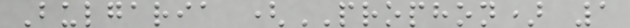Bulgaria (PROPHON) 1
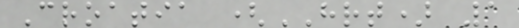Croatia (HRT) 1
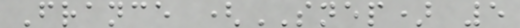France (SNEP) 5
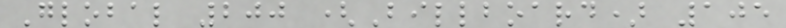Global 200 (Billboard) 105
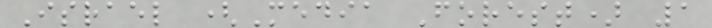Israel (Media Forest) 1
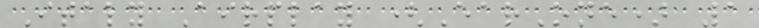Italy Airplay (EarOne) 1
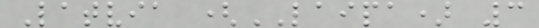Latvia (LAIPA) 3
